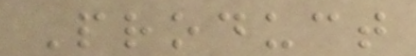Product
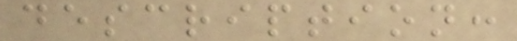description:
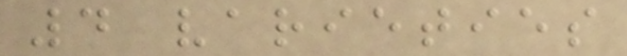4 varieties
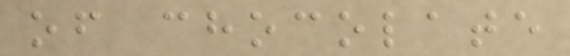of chocolate
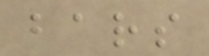bars
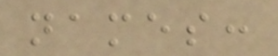names:
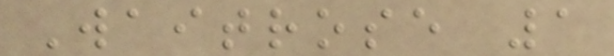Waitrose 1
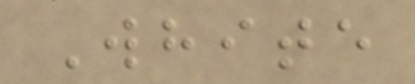White
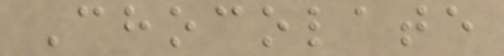Chocolate
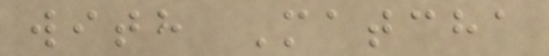with Matcha
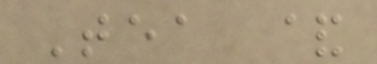Tea &
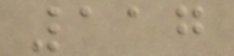117
